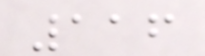116
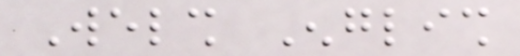Welsh English
